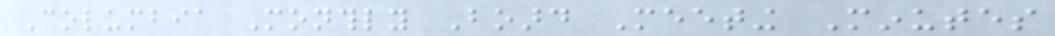Columbia Monthly Board Meeting Minutes
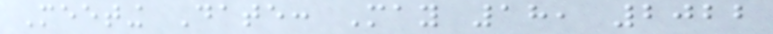Meeting Date: May 18, 2022
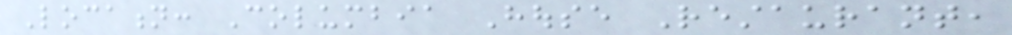Location: Columbia House Restaurant,
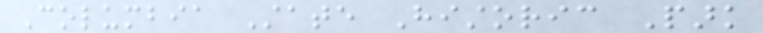Columbia State Historic Park
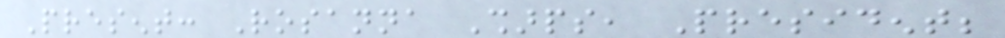Present: Rosanna Sharps, President;
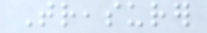Treasurer
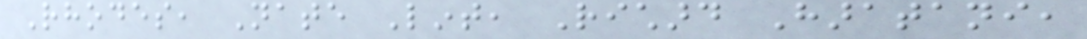Rhodes, Nate Lint, Richard Haratani,
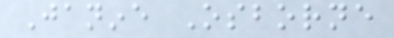Janine Osborne
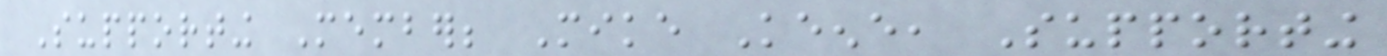Supporting Member; Mike Keene, Supporting
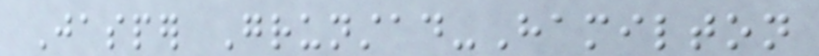Jasper Grunstad-Hamilton
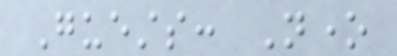Guests: None
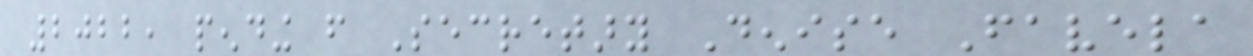2022, pending from Secretary Denise Favela
